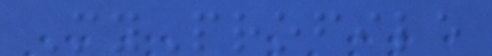MyProfile
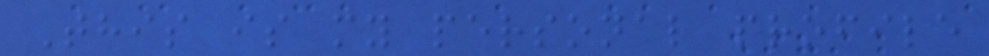This is my personal profile
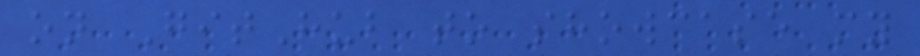on GitHub to showcase my
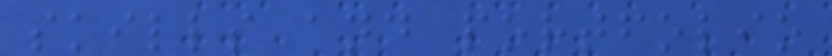skills and portfolio
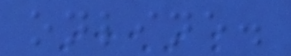online.
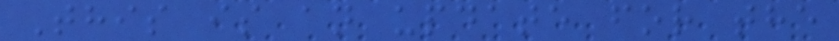This is an update for the
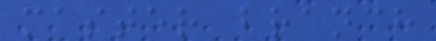master branch
